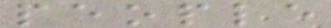people
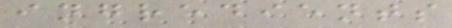ingredients
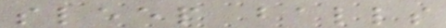sleep balls
